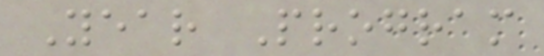Year Program
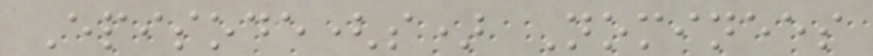Episode(s) Nominees
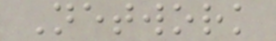Network
